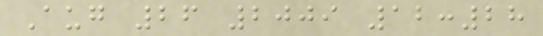Aug 26 2009 12:28
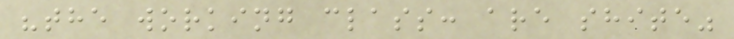"the working class: are shite"
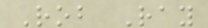Rob Ray
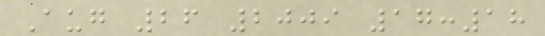Aug 26 2009 17:18
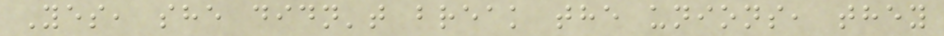Yes, she didn't break the unions, they
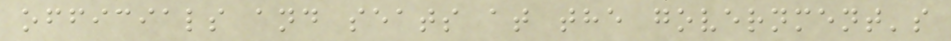officials and seats at the government's
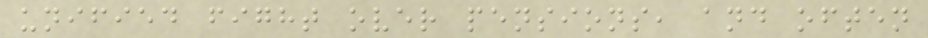unified fight over pensions, and often
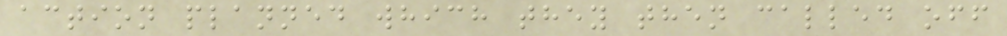action planned which they then called off
